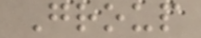Group
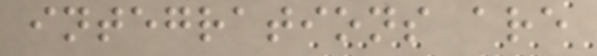integrations are
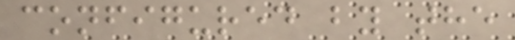configured by the
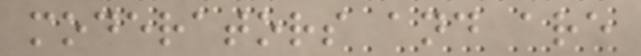moderators and are
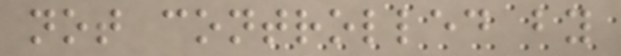not controlled by
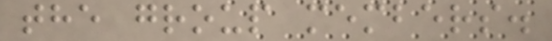the group members.
